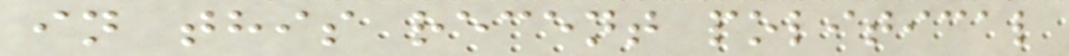in this recent political
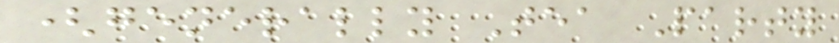(generally Tea Party
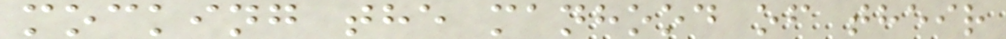mocking the manhood of their
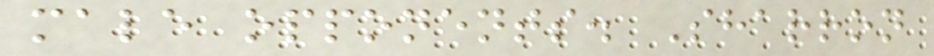male opponents. Sharron
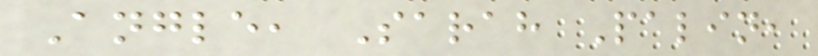Angle, Sarah Palin,
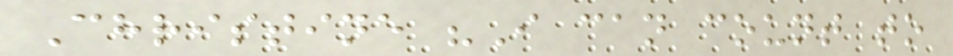Christine "I can count to
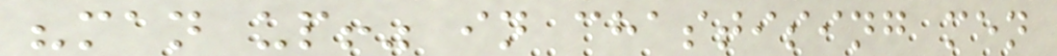"man up!" in chastising men
